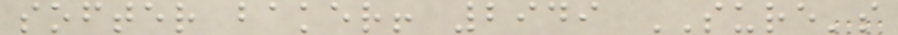softer baker! 2949 SURE's
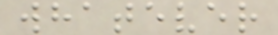whatever
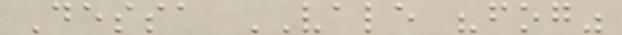Dessa VALE "fog"
